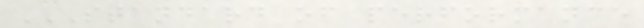STANDARD OF PERFORMANCE
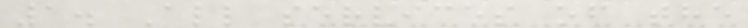1. All services of the
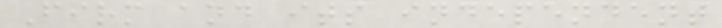Firm and its independent
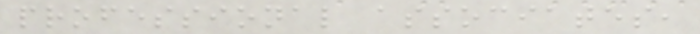professional associates,
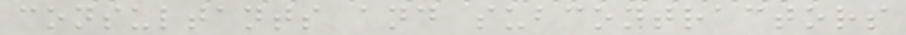consultants and subcontractors
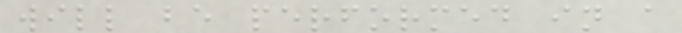will be performed in a
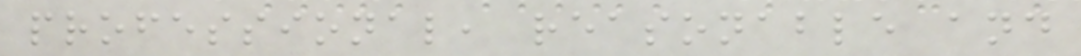professional, reasonable and
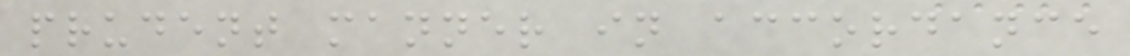prudent manner in accordance
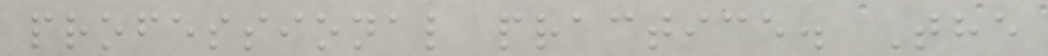professional practice. The
